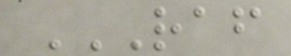RAF
